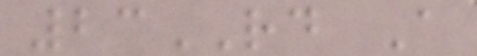23RD A
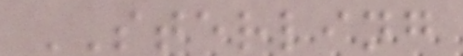STERLING
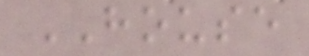HOUSE
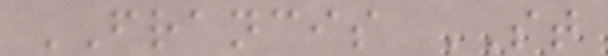FRANCIS ST
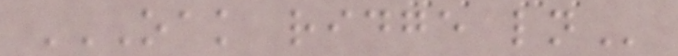OAK RIDGE LN
